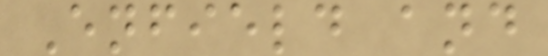Enfield and
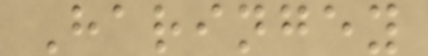Haringey
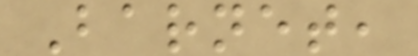Barnet,
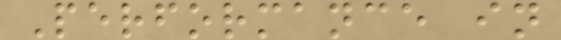Performance in
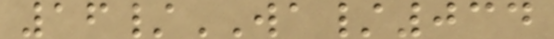16/WA/034
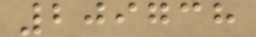209738
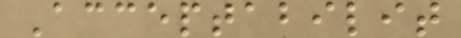Acceptabilit
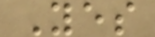Yes
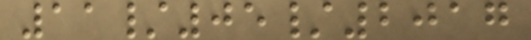11/05/2017
